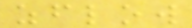zflow
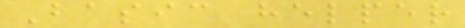Basic helper
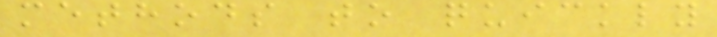methods to quickly
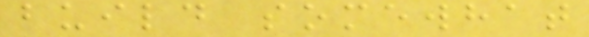build somewhat
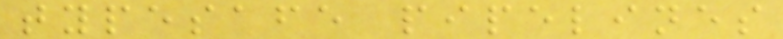typesafe pipelines
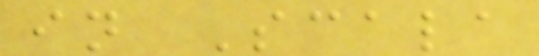in Scala
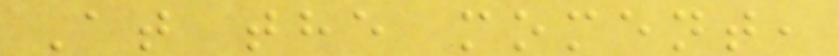At the moment,
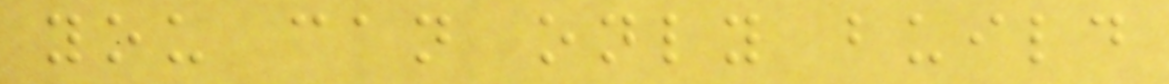you can only build
